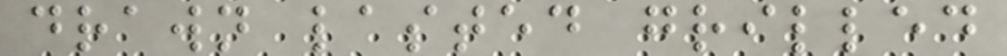drawn lasted grilled
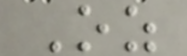Oz
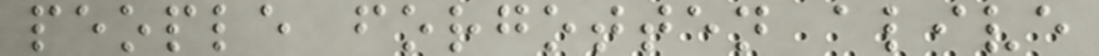people forgotten alive
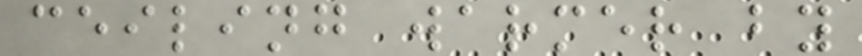ceiling warmer by
